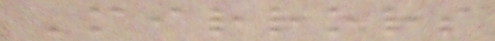Mirrors
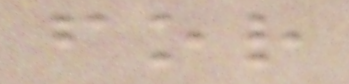for
